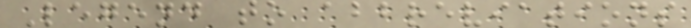Legend to abbreviations
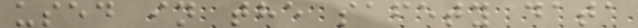used in the safety data
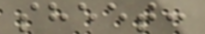sheet:
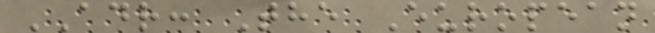ADR: The European
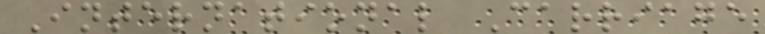International Carriage
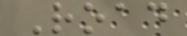Road
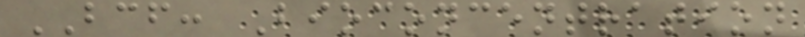BCF: Bioconcentration
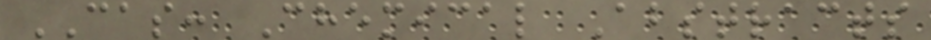CAS: Chemical Abstracts
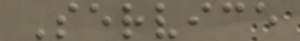Service
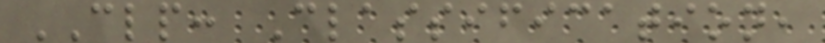CLP: Classification,
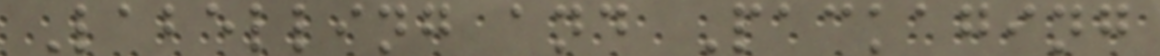Labelling and Packaging
